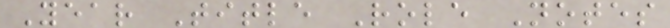Year Title Role Notes
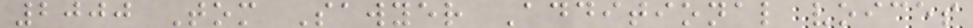2000 Tom Sawyer Additional voices
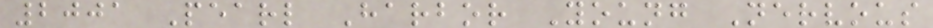2001 Pearl Harbor Young Nervous
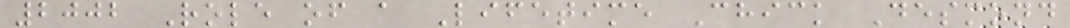2002 Role of a Lifetime Chick Desmond
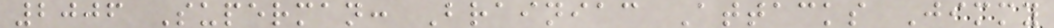2006 Superman: Brainiac Attacks Jimmy
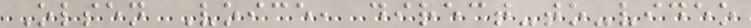Olsen Voice, direct-to-video
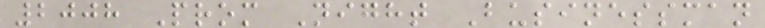2008 Prom Night Businessman
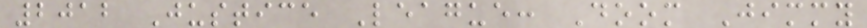2012 Justice League: Doom Jimmy
